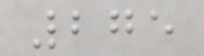275
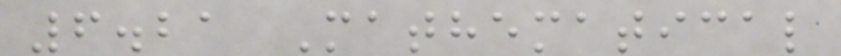6.21 Mathematical
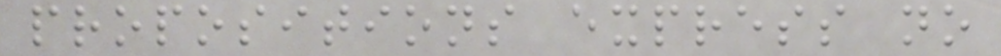propositions express no
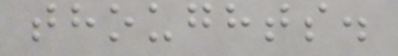thoughts.
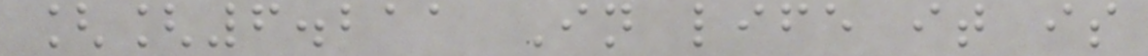[[6.211 In life it is
